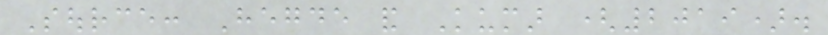Source: Hegde and Kumar (2019).
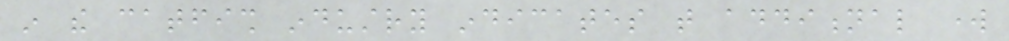in the catfish industry indicates that additional work
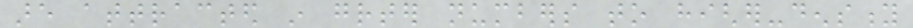are attracted in greater numbers to higher-density
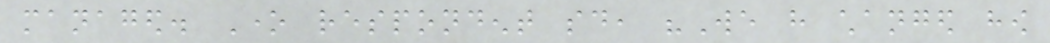managed. One respondent said, "We have changed how
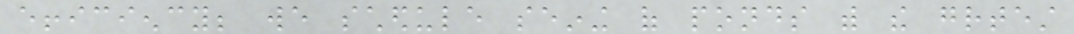efficiency; we schedule seining of ponds with the greatest
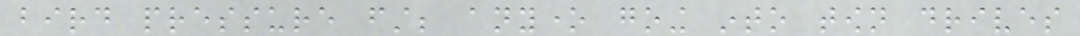bird pressure first; anyone going into town drives
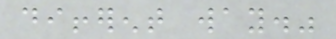different way."
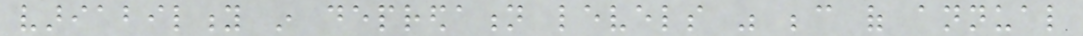variability in depredation levels was because of annual
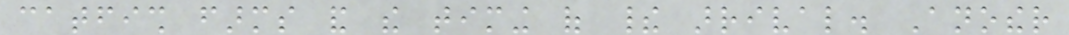catfish farms and the timing of their arrival. Another
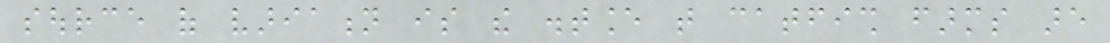source of variation is the distance that catfish farms are
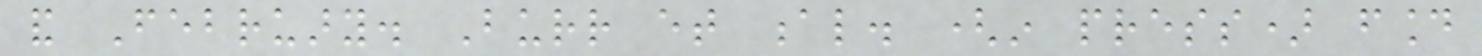and February. Burr et al. (in press) found
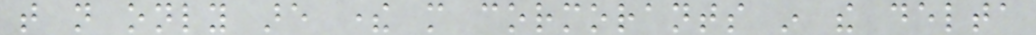that not only are there more cormorants in the delta
